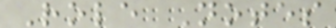Role Notes
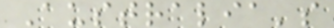Australia's
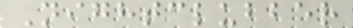Nightclubber
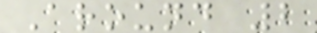Around 2
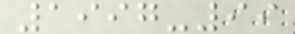1997-99
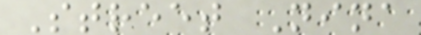Street Nina
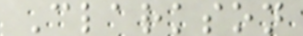Clarkson
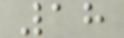18
